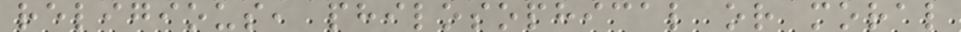religious, philosophical or moral
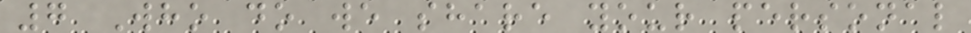7 Who do we share your personal
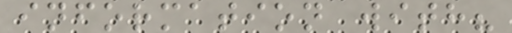information with?
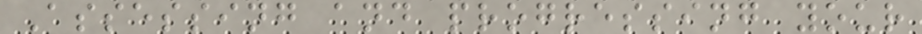Assessing and progressing your
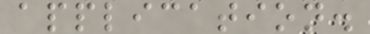application.
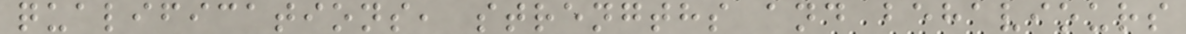qualifications, strengths and behaviours
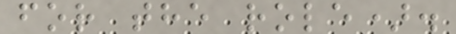for the role).
